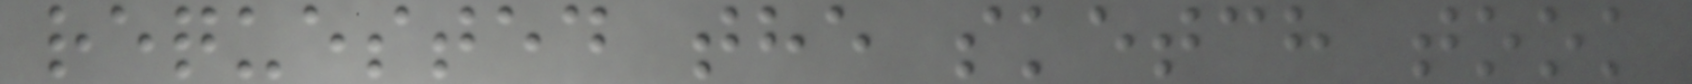requested the sketch took
